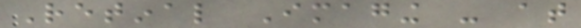Retinal Imaging - at
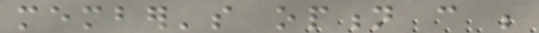member's option can be
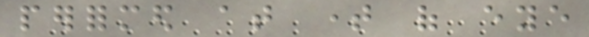performed at time of eye
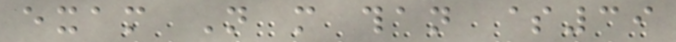exam Not more than $39
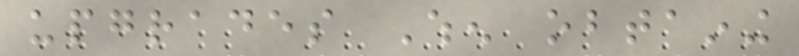upgrades When obtaining
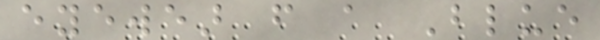eyewear from a Blue
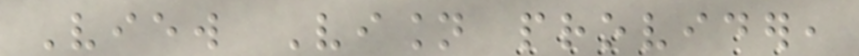View Vision provider,
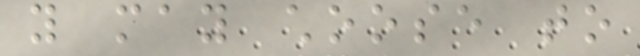you may choose to
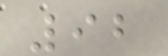92
